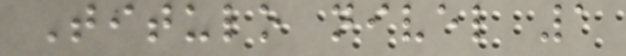Titulo nivel 1
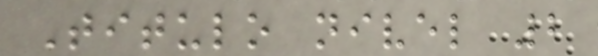Titulo nivel 2
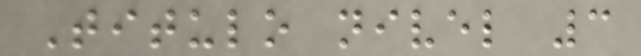Titulo nivel 3
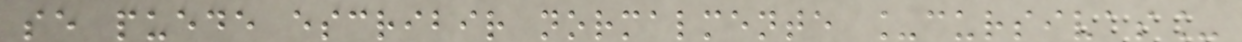se puede escribir normalmente _cursivas_
